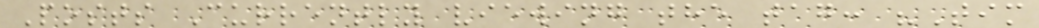Posts Currently viewing the tag: "Tim
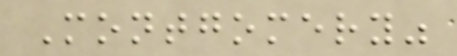Montgomery"
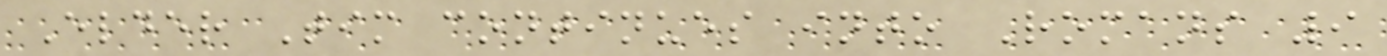Elder Tim continues into Romans 9
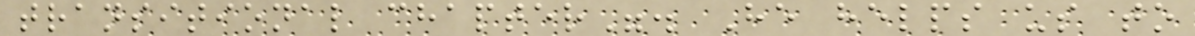transitional chapter". He helps us to
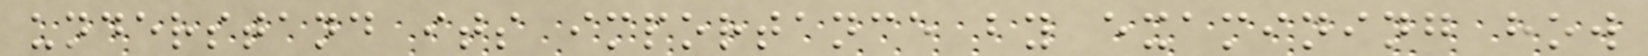understand its importance by examining how
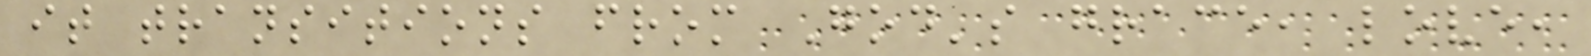it transitions from God's grace, love,
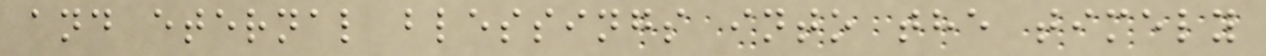and eternal blessings into the timely
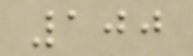100
